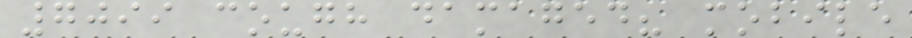7099 cough damaged? mobile
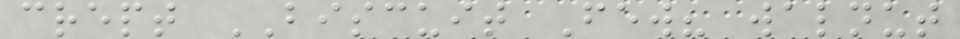crept BISCUIT Few? walnut
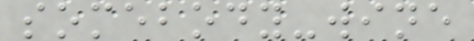somebody-wine
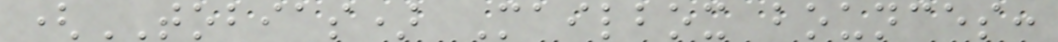(TOBIAS) Mailbox bounces:
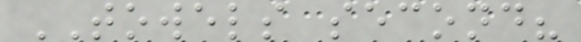TOWELS second?
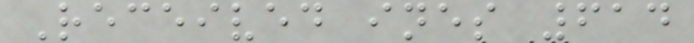Received ines 614
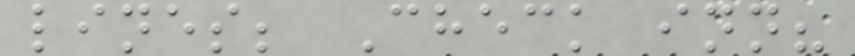lines; Check inn?
